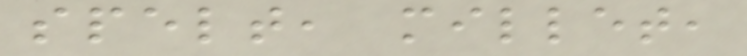spelt, millet,
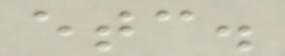etc.
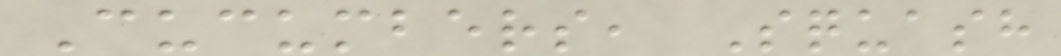Cucumbers, Squash
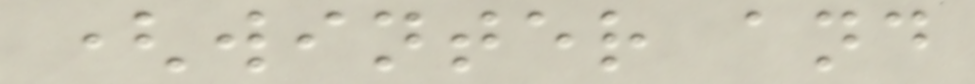(winter and
